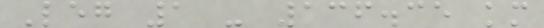Leg 1 - 136.35 km
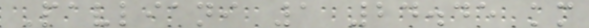Pavliani 1 24.45 km
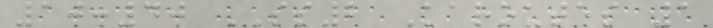10:40 SS2 Karoutes 1
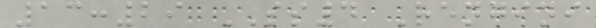13:29 SS4 Rengini
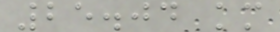25.04 km
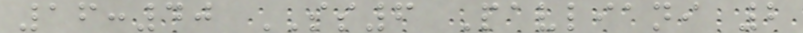16:40 SS6 Pavliani 2
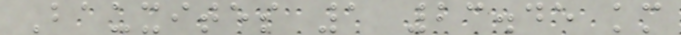Bauxites 1 23.45 km
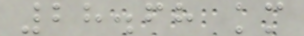28.68 km
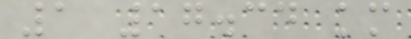1 17.34 km
